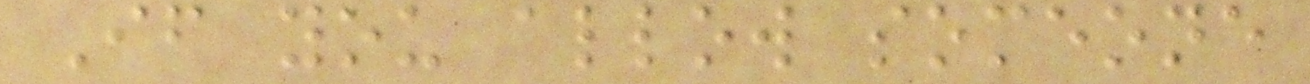If you allow someone
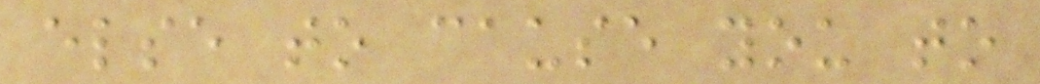else to cause you to
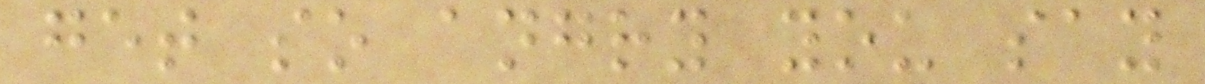get so angry you say
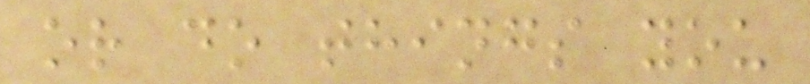or do things you
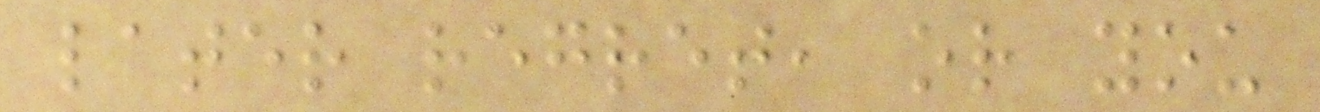later regret, or you
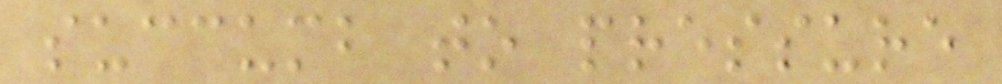succumb to pressure
